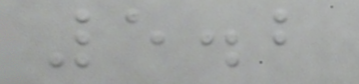5.2
